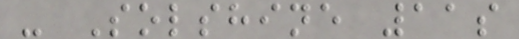- Solshine 11s
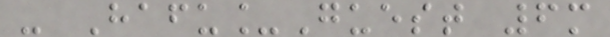- Hafu_Guest 6m
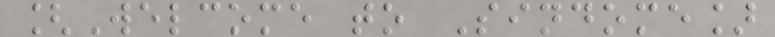[Welcome to Sindome]
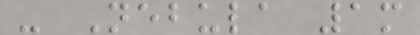- Nebula 1m
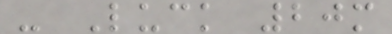- Luck 20m
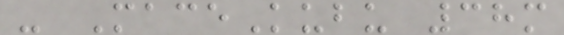- MaceKubu 38m
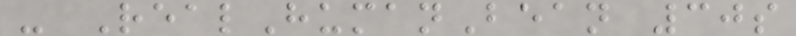- RealHumanBean 30s
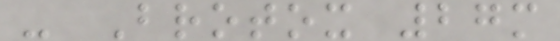- Brotox 27m
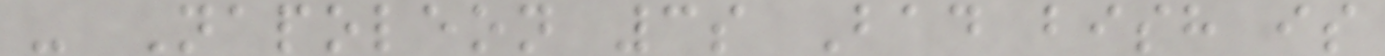- Napoleon 3s Bad bish is
